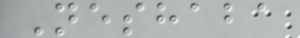Neshaba
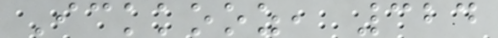Ickkooz, 324
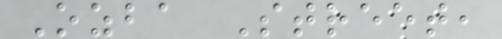Ozba Street,
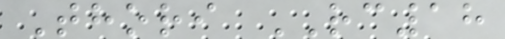Thori RC18
